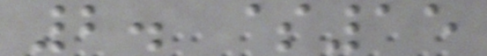2. $15
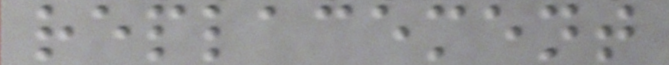replacement
